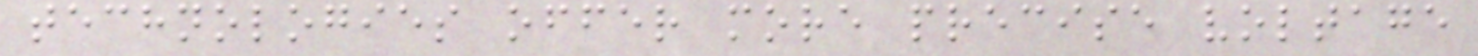technologies offer more precise voltage
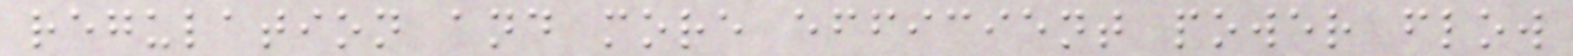regulation and more efficient power flow
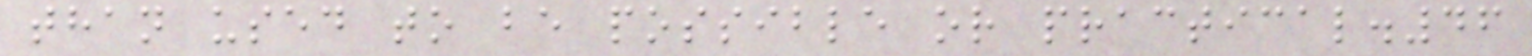than used to be possible or practical.46
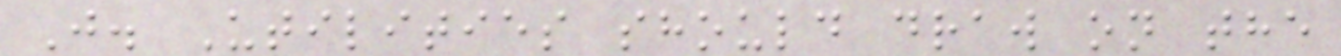J. Utilities should draw on the
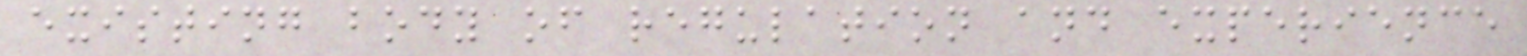existing body of regulation and experience
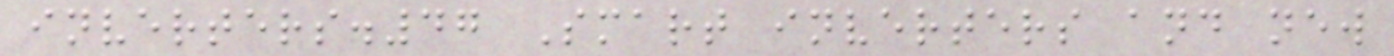inverters.47 Smart inverters and new
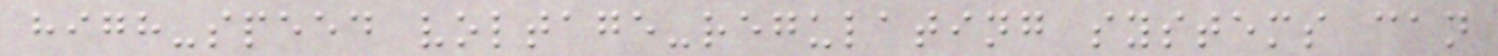high-speed voltage-regulating systems can
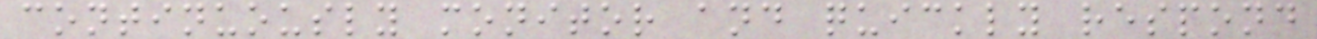continuously monitor and quickly respond
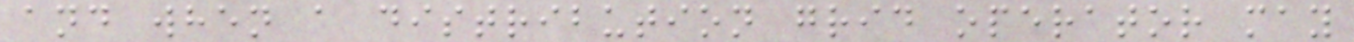and when a distribution grid operator may
